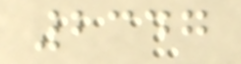2347
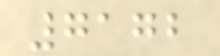7172
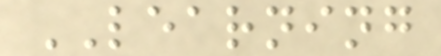LEARNING
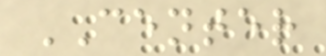CENTER
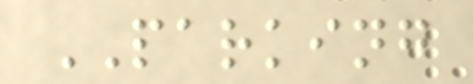PARKING
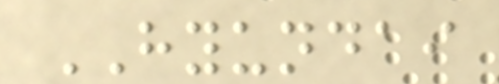HYUNDAI
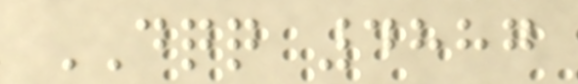DQQ 4887
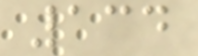134
